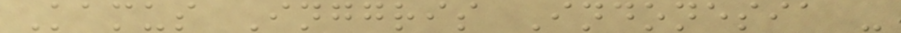Kamus Inggris Indonesia -
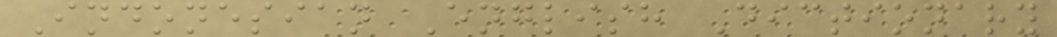Indonesian English Dictionary
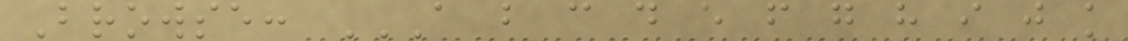Browse: A B C D E F G H I J K
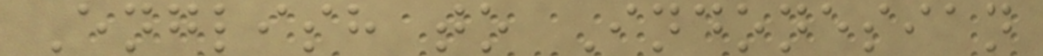English to Indonesian
